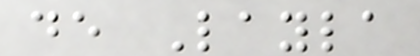de Layla
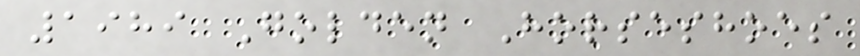1989 Golden Horseshoes
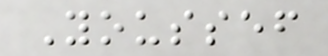Youssef
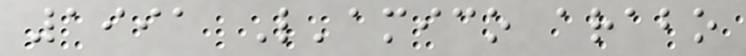1991 L'amico arabo
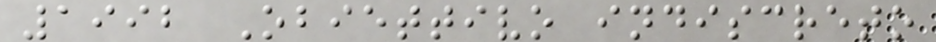1992 Obiettivo indiscreto
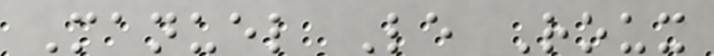Manuel Le Roux
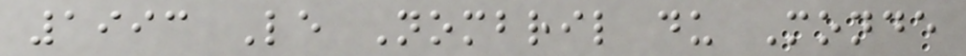1993 Le Nombril du Monde
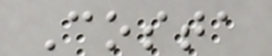Costa
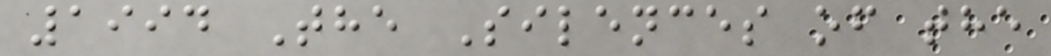1994 The Silences of the
